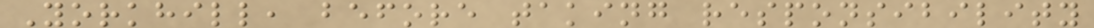Yorkhill, before taking responsibility
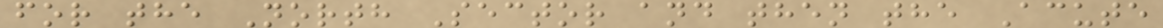for the North Sector and then the Acute
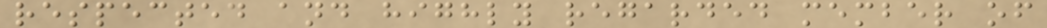respected and highly regarded member of
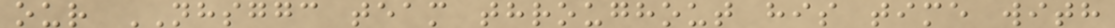our NHSGGC team throughout his time with
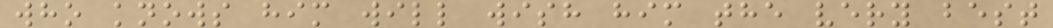who knows him will wish him the very best
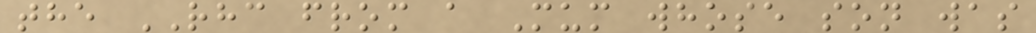the RHC from a Mum whose son was
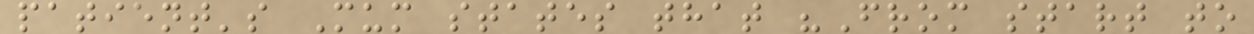patient's Mum states that "From start to
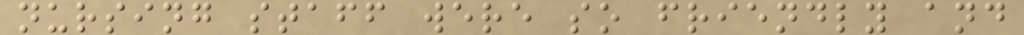nursing staff were so friendly and
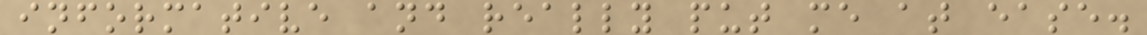informative and really put me at ease.
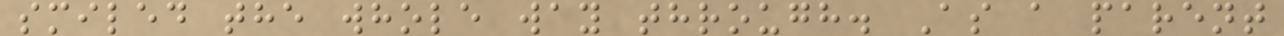smiled the whole way through. As a parent
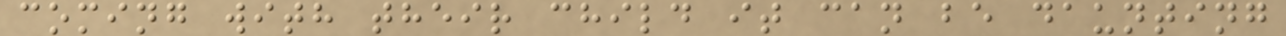coming with their child it can be daunting
